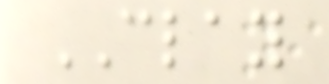CLAY
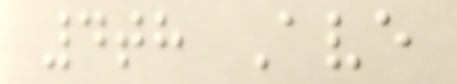4th Ave
